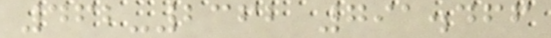462-2362 791.466
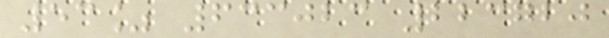53% 633023 223720
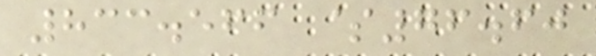833.566 $76.60
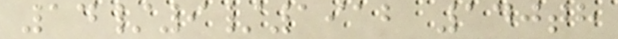14/9/1912 140th
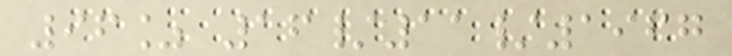96% 16/11/1967
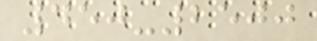450-2500
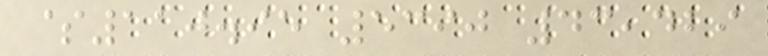$110.95 5390 43,429
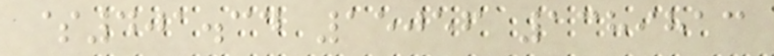$401.34 15056 1389813
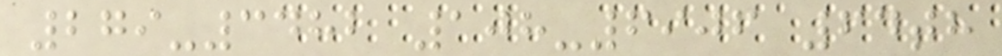279-3482 108-6906 64th
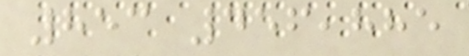853 456,885
